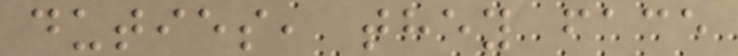duties, they face
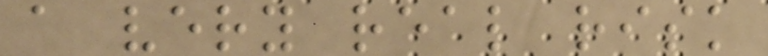a very real risk
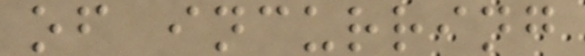of incurring
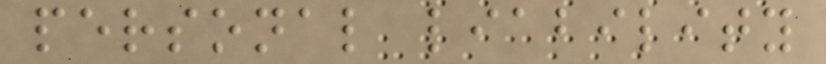personal liability
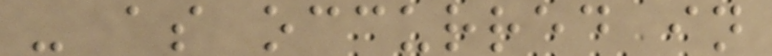- as occurred in
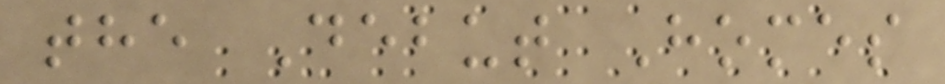the Debut Homes
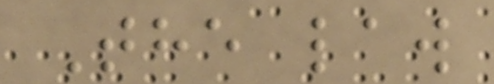The law
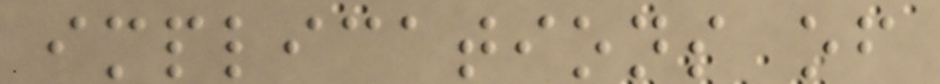implications of
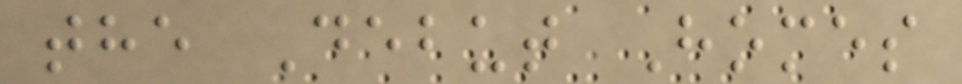the Debut Homes
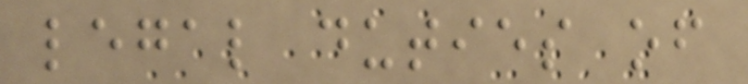legal duties of
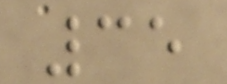35
